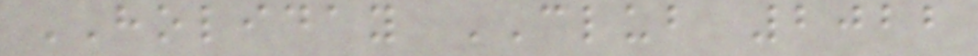HOLIDAY CLUB 2022
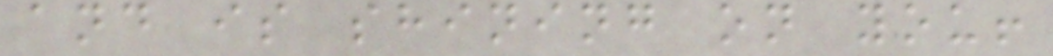and is shining on you!
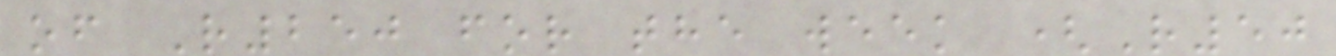of R250 for the week (R50
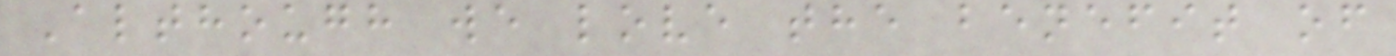Although we love the benefit of
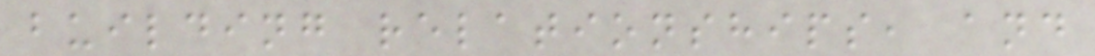building relationships, and
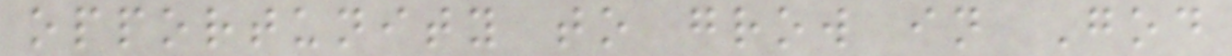opportunity to grow in God
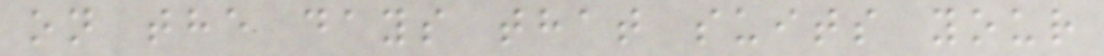on the days that suits your
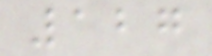127
